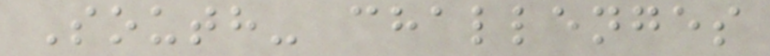South- challenges
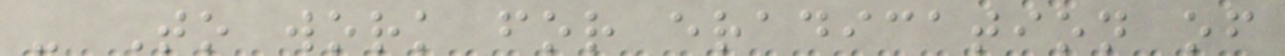- To work for eradication of
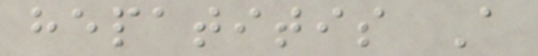hepatitis A
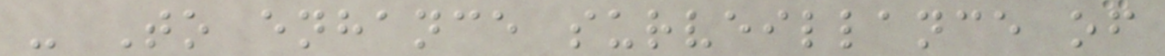- To enhance surveillance of
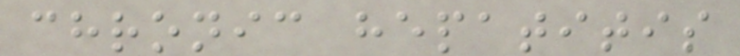chronic hepatitis
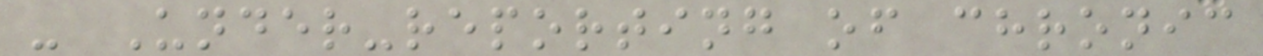- Under-reporting of chronic
